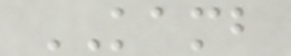KAMB
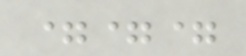===
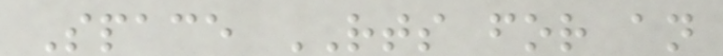Space RTS for an
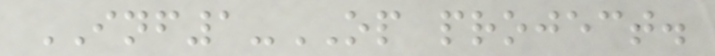INF1-OP project.
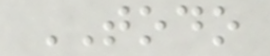TODO
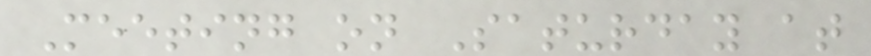Meeting on Saturday at
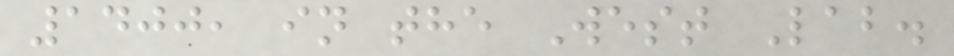1400, in the West Lab.
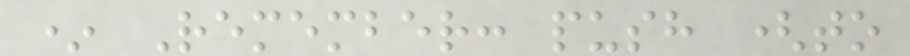* Remember: push (to
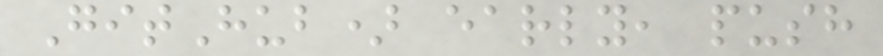GitHub) early, push
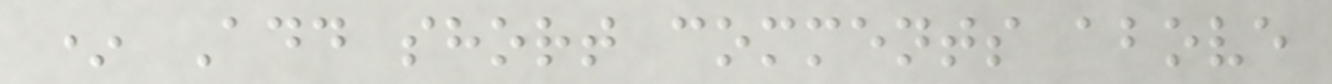* Add short comments above
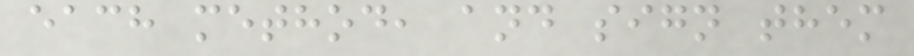each method, and sign them
